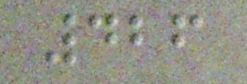426
